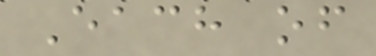Each of
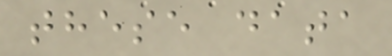these data
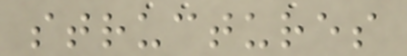structures
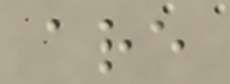are
